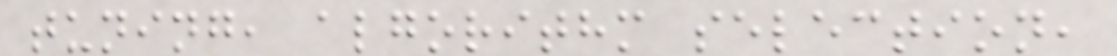tuning, algorithm selection,
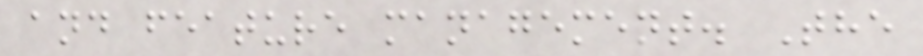and feature management. The
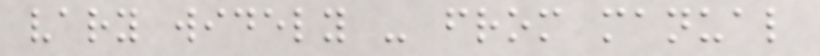vary widely - from manual
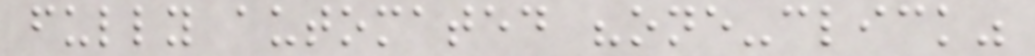fully automated "one-click"
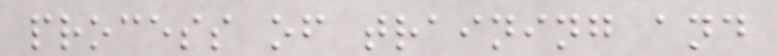process of training and
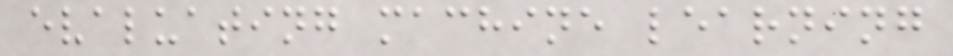evaluating machine learning
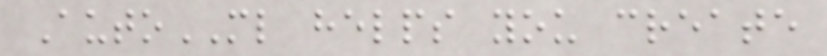AutoML helps you create
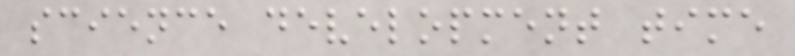science development time
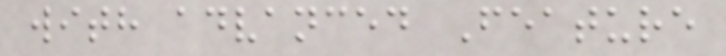with advanced Feature
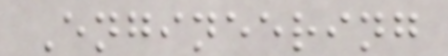Engineering
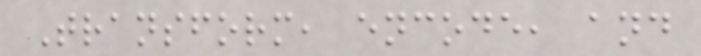Transform, encode, and
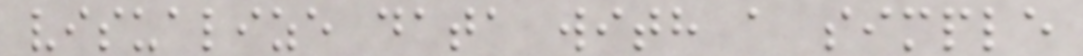visualize data with a simple
